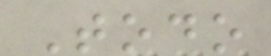Todo
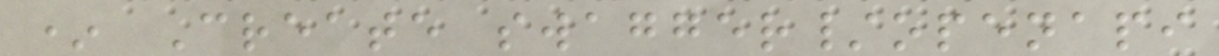* Create swagger/openapi
